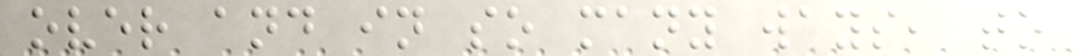over and in so many ways, to
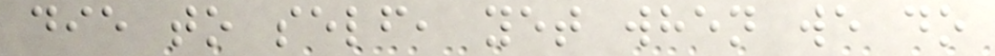die to self, yet when we do
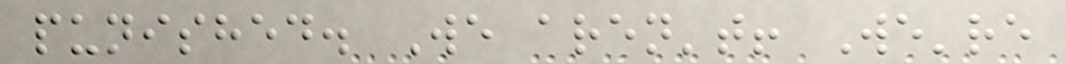punished. We aren't! We're
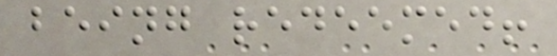being redeemed!
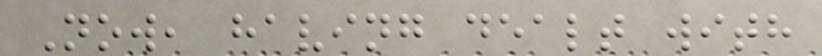Now, having dealt with
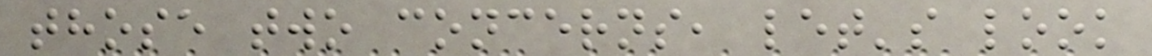those two concerns, let's look
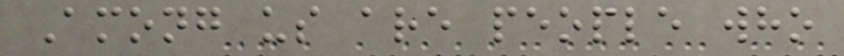Among us are people who
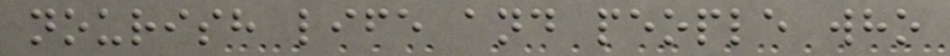nourish life and people who
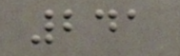241
